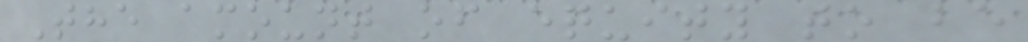The amount of equity to be
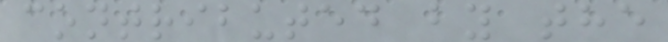contributed by the
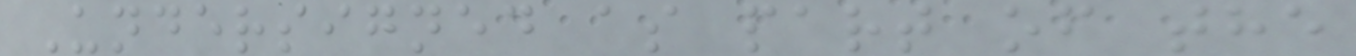Undersigned as part of the
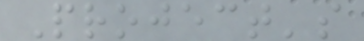Project's
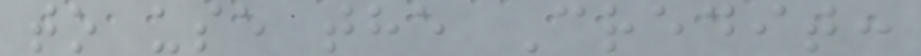to use the Credit:
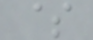$
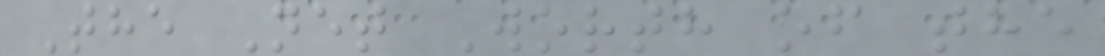The Net Worth of the
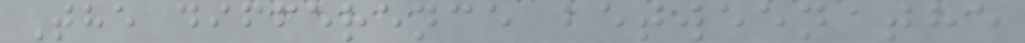The difference between the
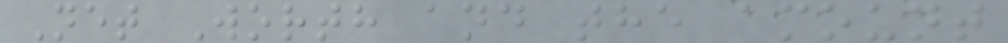Net Worth and the amount
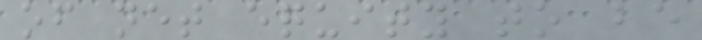of net equity to be
